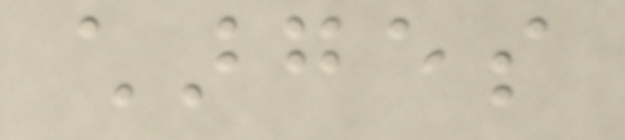charges
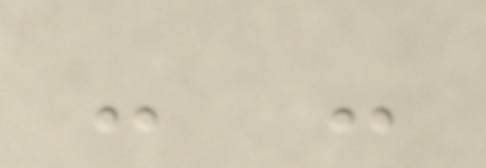- -
